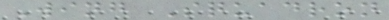Wing Squadron
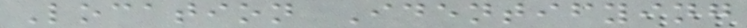Location Identifying
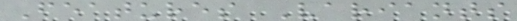Features Variants
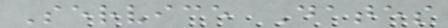Service Dates
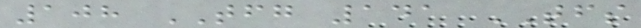108 TFG 141 TFS
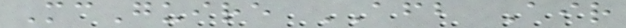McGuire AFB Air
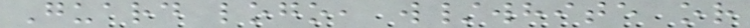Guard logo, w/white or
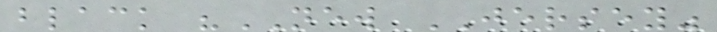black "NEW JERSEY"
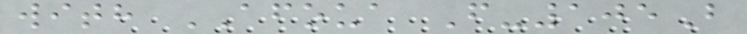with AFOUA F-105B
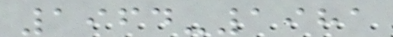1964-1981
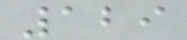129
